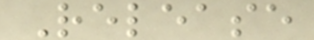Release
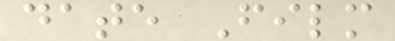date Film
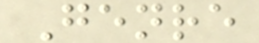Genre
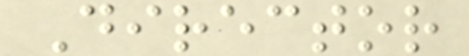Director
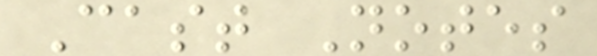Cast Notes
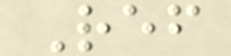Ref
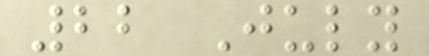22 July
